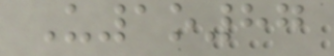U1o87
